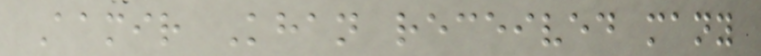Aamir Khan received many
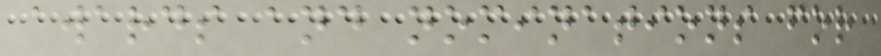awards and nominations for
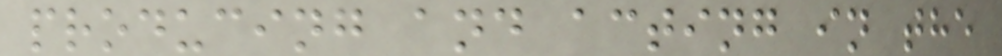producing and acting in the
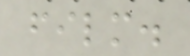film.
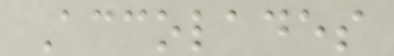Accolades
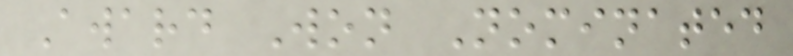Award Won Nominated
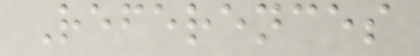References
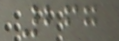267
